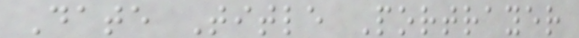Date Title Portrayer
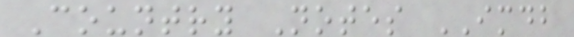Country Notes IMDB
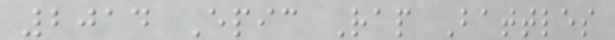2014 Epic Rap Battles
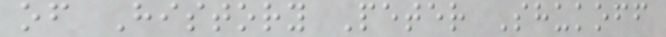of History Peter Shukoff
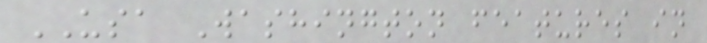USA Washington features in
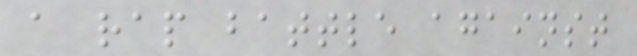a rap battle against
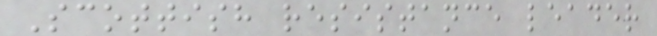Scottish resistance leader
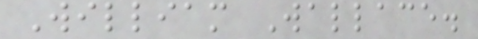William Wallace.
